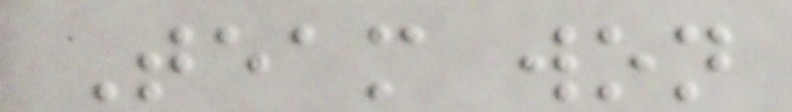Team won
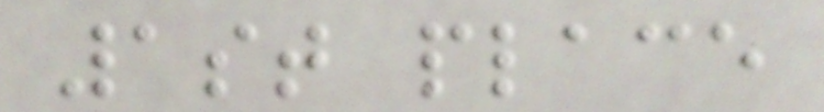1st place
